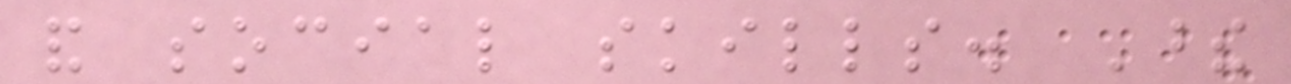and social skills. These
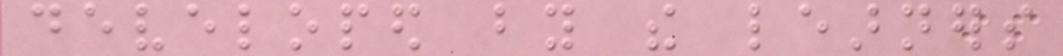developed by the learners
